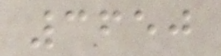3650
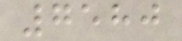7580
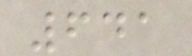641
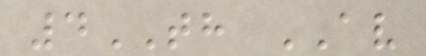4TH AV
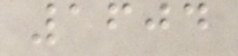1604
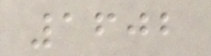1602
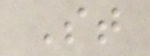St
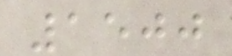1500
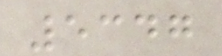5347
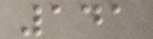141
